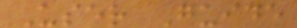User Guide
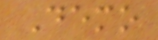Demo
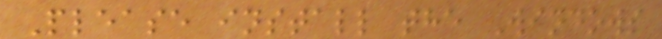Please install the Windows
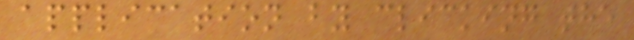application by clicking the
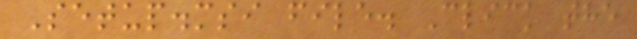Setup.msi file. Click the
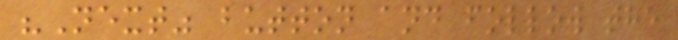"Next" button and follow the
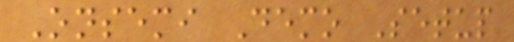Onsemi Demo Setup
